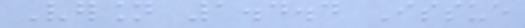Version 1.4.4 Issue
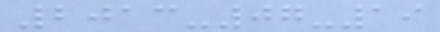2013-07-19
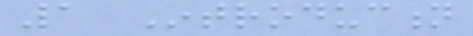1 Introduction
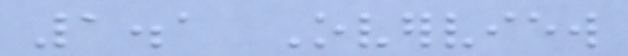1.1 Overview
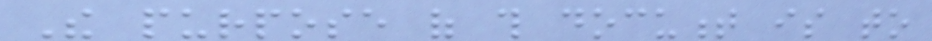The purpose of this document is to
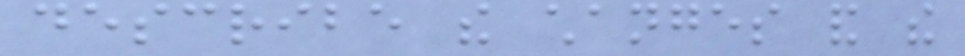describe the changes and the
